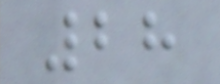28
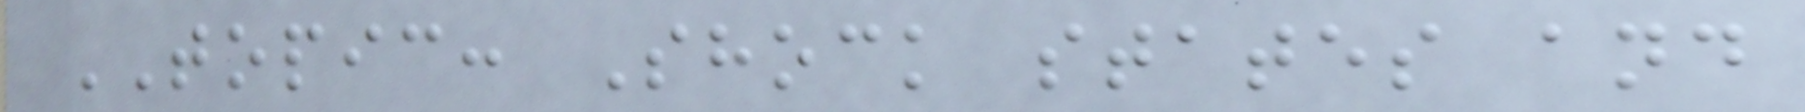TOPIC: Shock states and
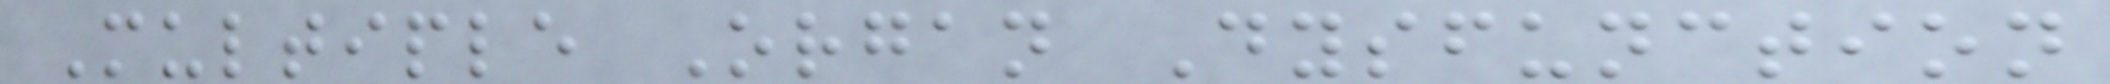Multiple Organ Dysfunction
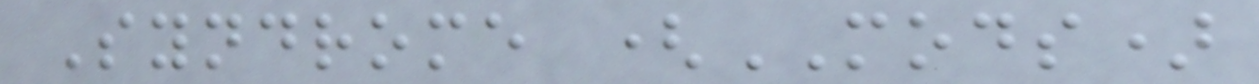Syndrome (MODS)
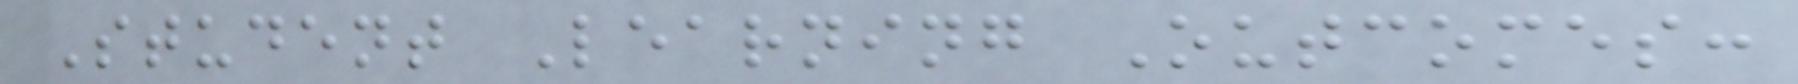Student Learning Outcomes:
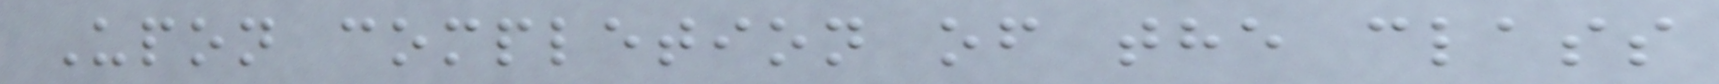Upon completion of the class
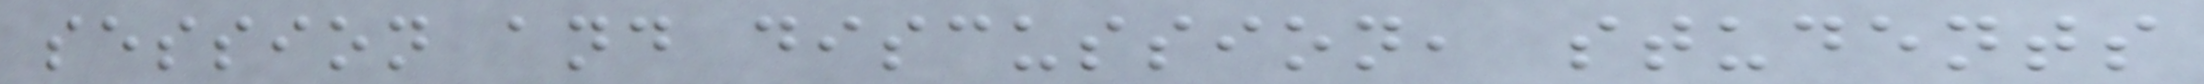session and discussion, students
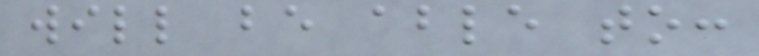will be able to:
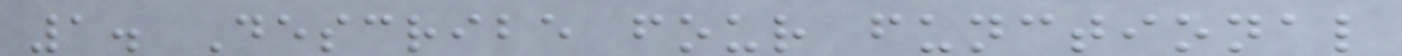1. Describe four functional
